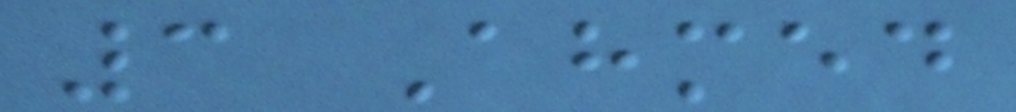3 Ahmed
